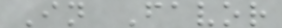In Favor
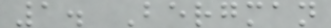1. Bergman
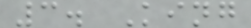3. King
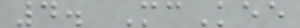4. McKee
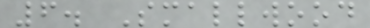6. Smallwood
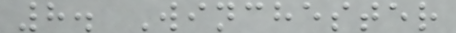8. Winchester
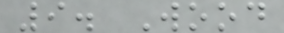9. Wood
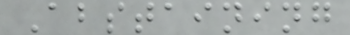Abstaining
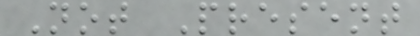Not Present
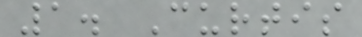1. Curtis
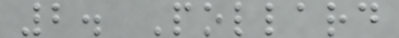2. Pollard
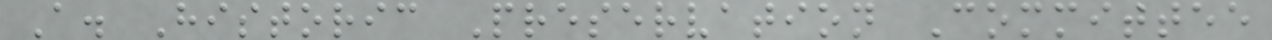A. Historic Preservation Committee
